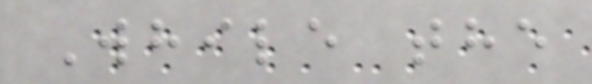While the
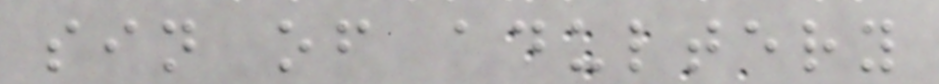sin of adultery
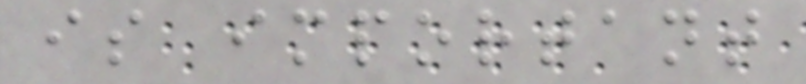is important
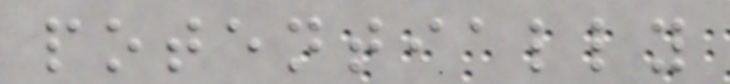potentially
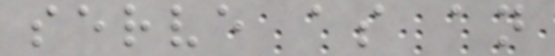serve as an
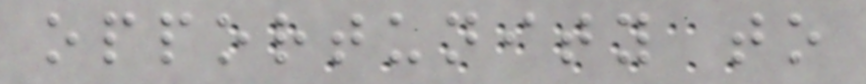opportunity to
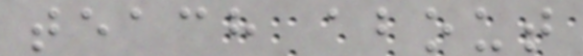teach about
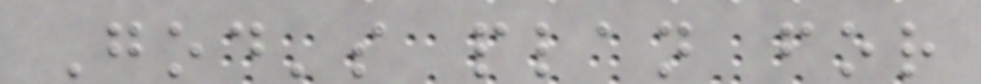God's plan for
